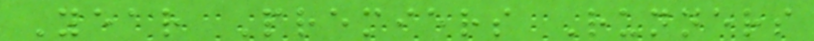Year Premiers Runners
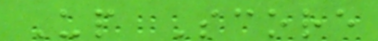Up Score
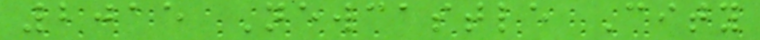2015 Newcastle City
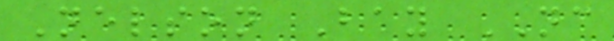Nelson Bay NC
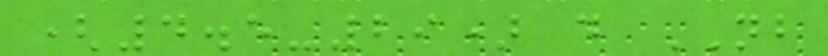(4.5-29) d NB
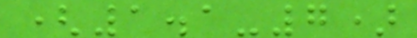(1.1-7)
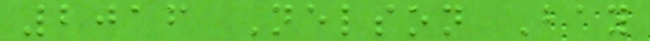2016 Nelson Bay
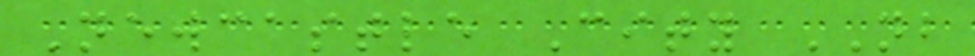Newcastle City NB
